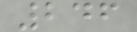246
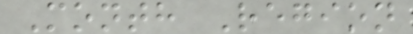Month Region
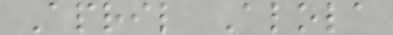April Alola
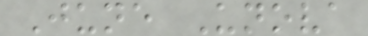June Unova
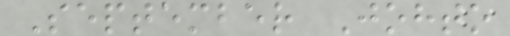September Johto
